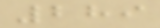289
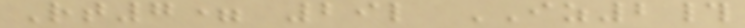Rt7= 29l IZ2#
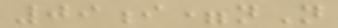09i=nN
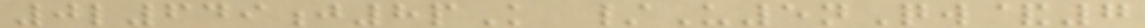0l649j8pK /U5nQw&7
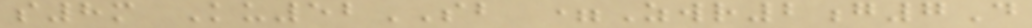s8m Ku52SB =Zwr2g7D
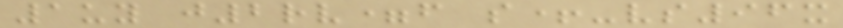1uy j2rv=f s+-vs96x
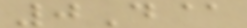0D@
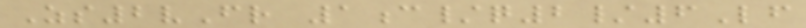Zs2vFr 1c/q2/6Lf
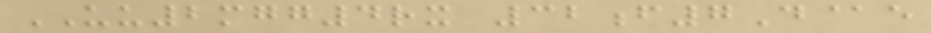UU2mgg4rx 32f7D@e
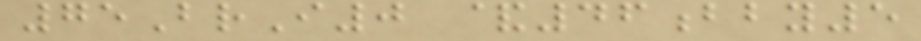75BrI0 &46bby5
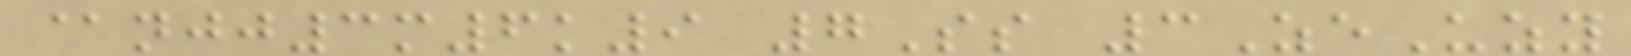@njj3m6k9 7Ss 3ZeUzy
